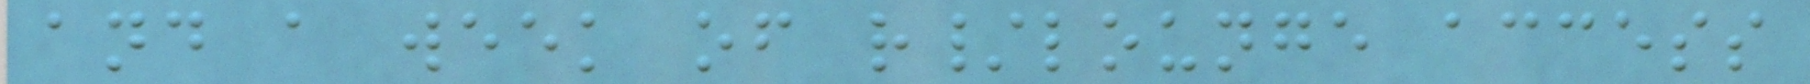and a week of r/lounge access
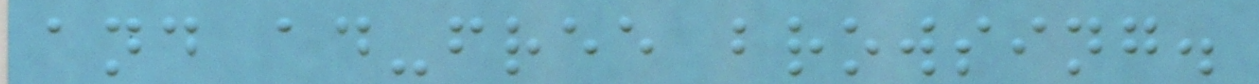and ad-free browsing.
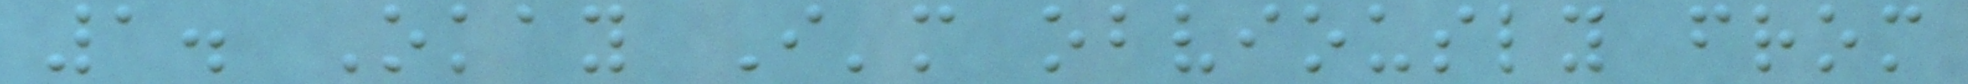1. Okay I'm obviously from
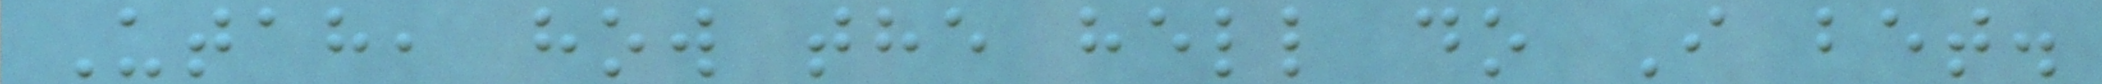Utah, how the hell do I bet.
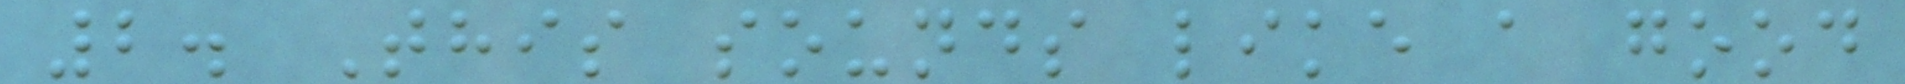2. This sounds like a good
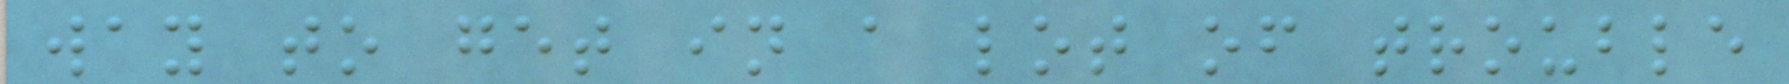way to get in a lot of trouble
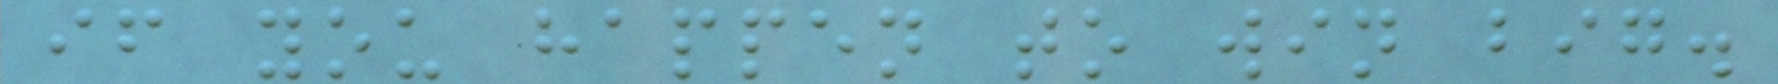if you happen to win big.
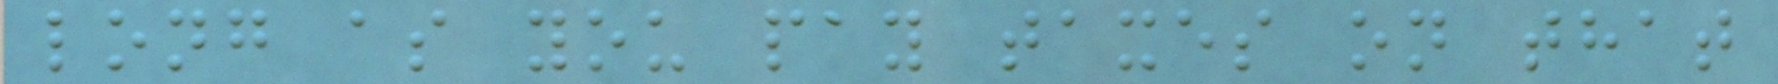long as you pay taxes on that
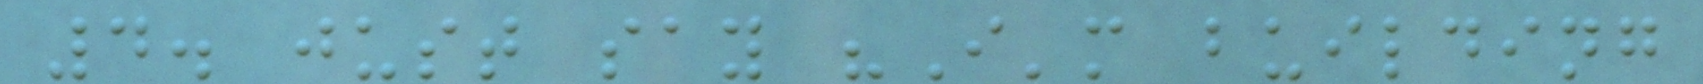4. just say "I'm building
